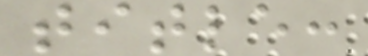title:
